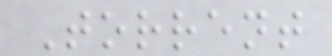Torrent
